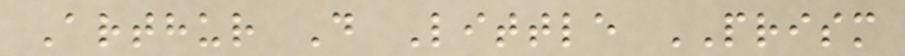Arthur D Little PRISM
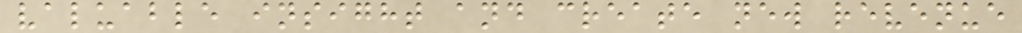valuable insight and create new revenue
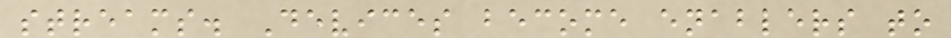streams. Devices become enablers to
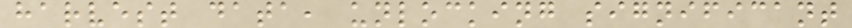harvest data, unlocking significant
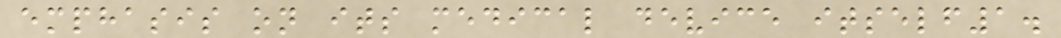emphasis on its medical device itself1.
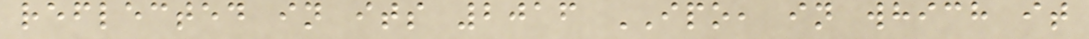reflected in its 2016 IPO, in which it
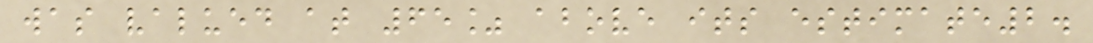was valued at 65% above its estimate2.
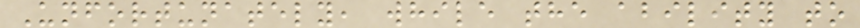Unfortunately, while the ability to
